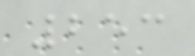253
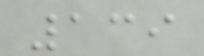139
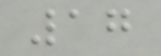17
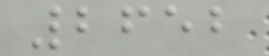2652
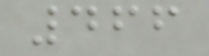466
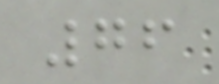76
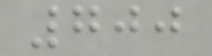700
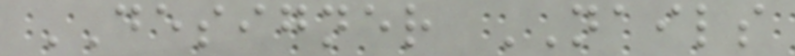DESIGNER NAILS
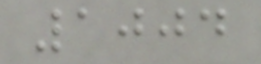1004
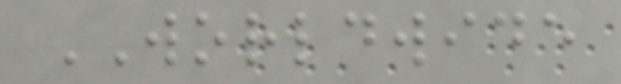WORLDWIDE
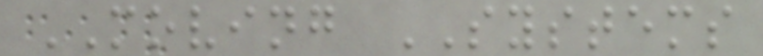MOVING SYSTEMS
